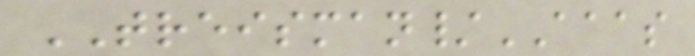TREISMAN/AAAS
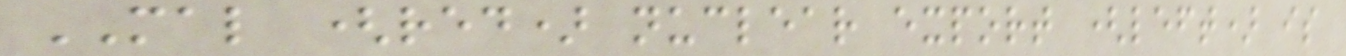MAL (red) nuclear export (left) is
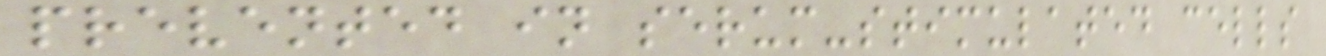prevented in serum-stimulated cells
